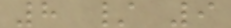8 / 9
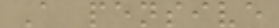A pensive
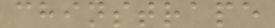chinstrape
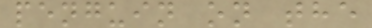penguin on the
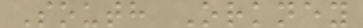South Orkney
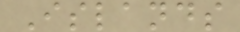Islands
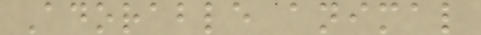Adorable animal
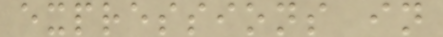expressions in
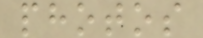photos
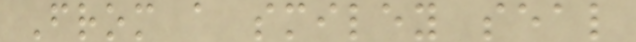From a smiley seal
